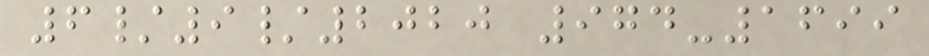6/9/2020 974-1699
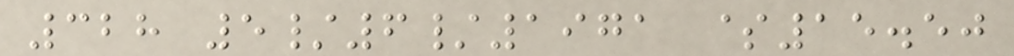328 5/6/1971 $15.50
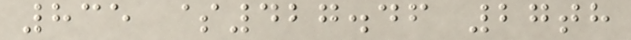835 $427.46 27th
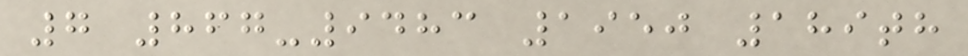7 867-9483 1950 189th
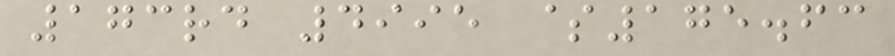173rd 4995 $175.63
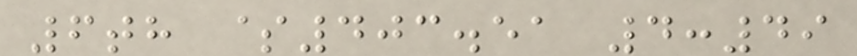6th $403.51 4:49
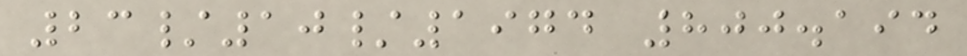23/10/1974 800.194
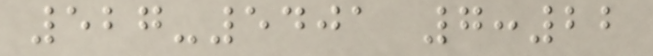527-5401 7:22
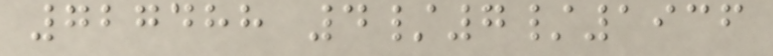727488 4/7/1936
